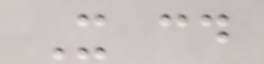It could
